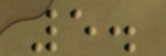5.
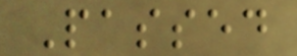Passed
